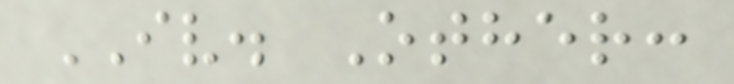IV. Other:
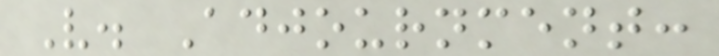V. Adjournment:
